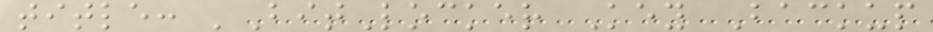title: 'BitLocker Key Backup
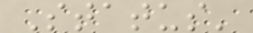Status'
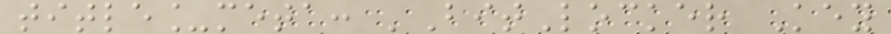title_meta: 'BitLocker Key
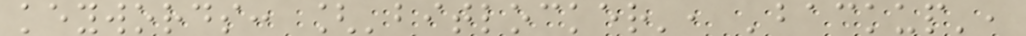keywords: ['bitlocker', 'backup',
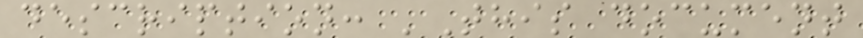description: 'This document
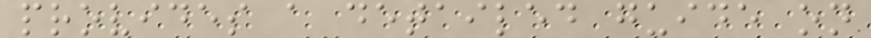provides a detailed guide on
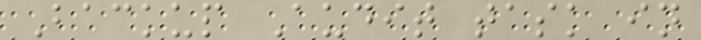Backup Audit task in
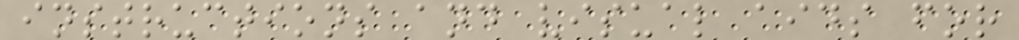instructions and visual aids for
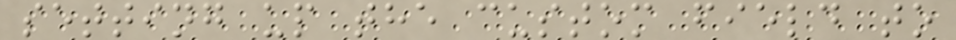setting up the custom field to
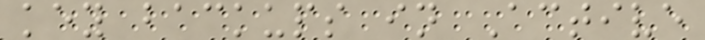key backups in Active
